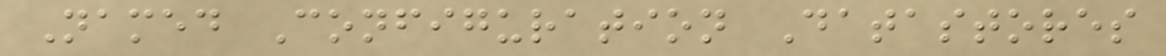Named Configuration Datastores
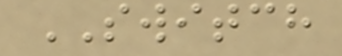SWITCH
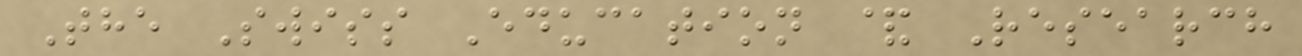The Swiss Education & Research
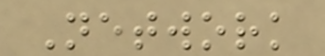Network
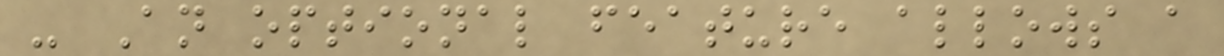- An optional feature allows a
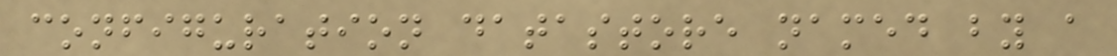configuration datastore named by a
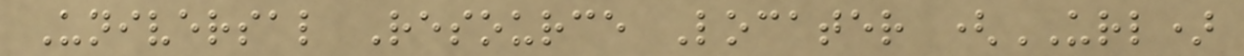Universal Resource Locater (URL)
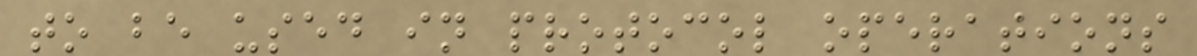to be used in protocol operations
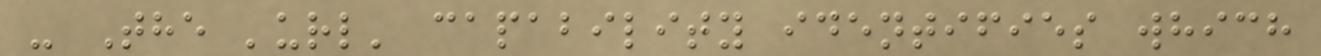- The 'url' capability identifies which
